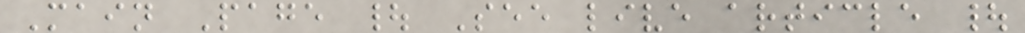Main Page | See live article |
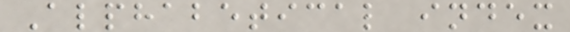Alphabetical index
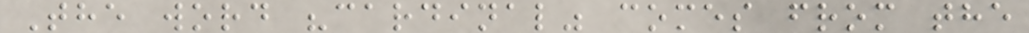The word "cardinal" comes from the
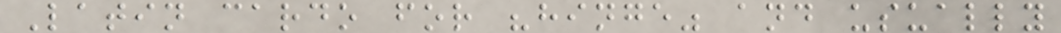Latin cardo for "hinge" and usually
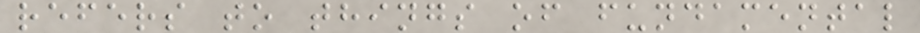refers to things of fundamental
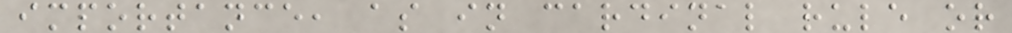importance, as in cardinal rule or
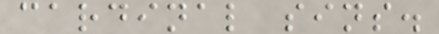cardinal sins.
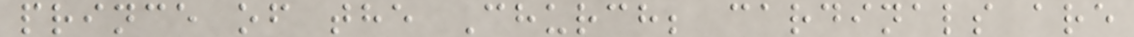prince of the Church; cardinals are
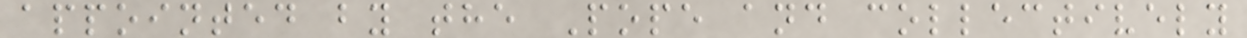appointed by the Pope and collectively
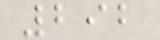292
